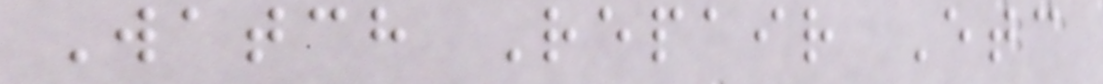Watch Repair Etc
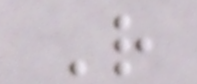R
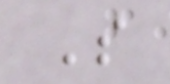S
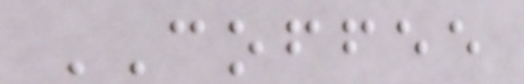COFFEE
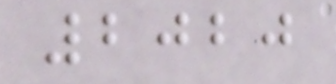2020
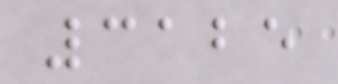3125
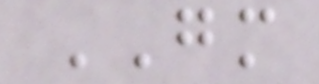GM
